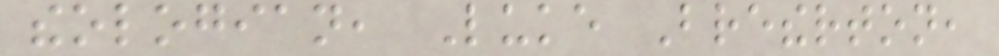theologian, Luke Bretherton,
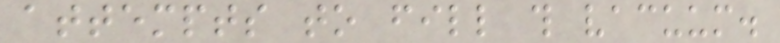attempts to fill this vacuum.
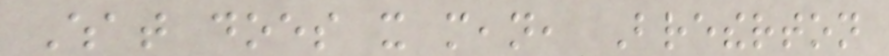What does it mean, Bretherton
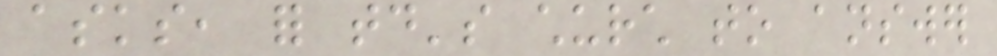asks, for today's church to answer
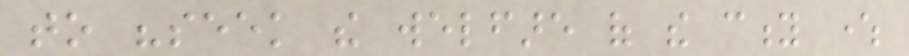to "seek the welfare of the city where
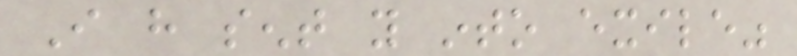I have sent you into exile"
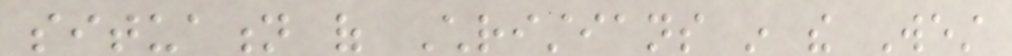situation of Christians in the West
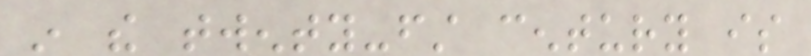in the twenty-first century is
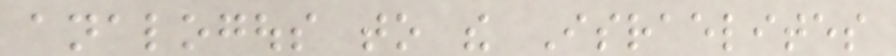analogous to the Israelites
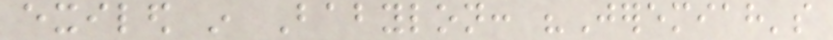exiled in Babylon: "Jeremiah's
